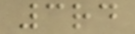3rd
